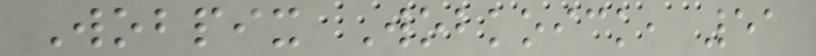Wobpix Wobkoick, 51
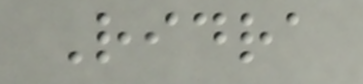Ridra
